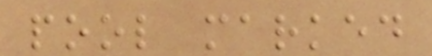pool marked
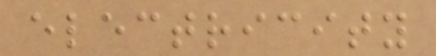electricity
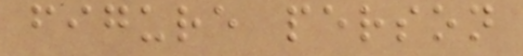figure person
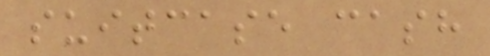suitcase cash
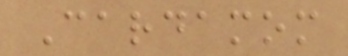Cardamom
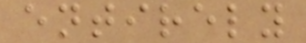entirely
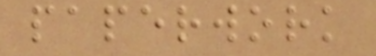paperwork
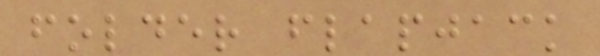folder flapjack
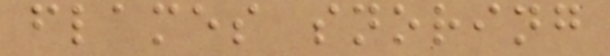flames snoring
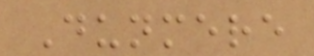Dunmere
